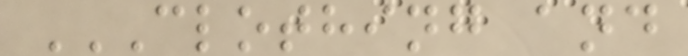CLOTHING AND
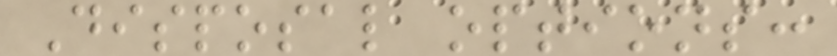Disposal options:
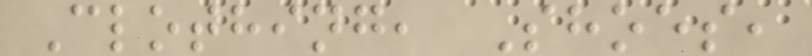Clothing, Shoes,
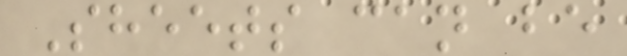Sheets can be
